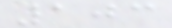103
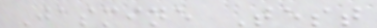Jasmine Test
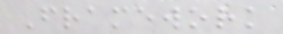Framework
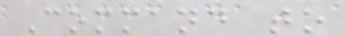Command to
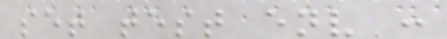set test env :
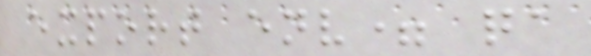export env= qa
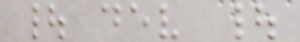| dev |
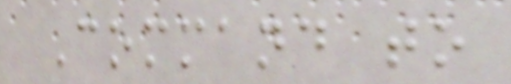Command to
